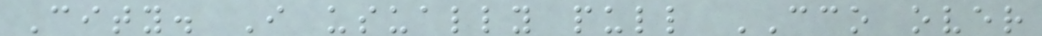City. I usually pull CCO over
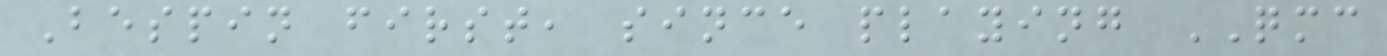Bespin first, since playing QMC
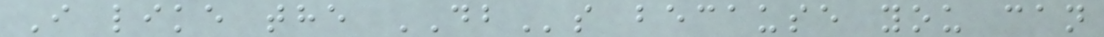I like the DBs because you can
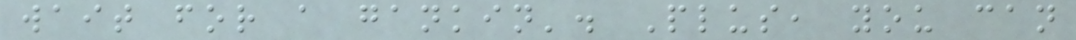wait for a gankin'. Plus, you can
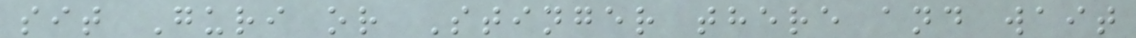sit Guri or Stinger there and wait
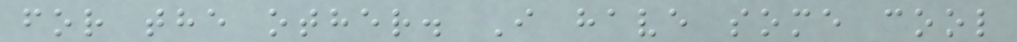for the other. I have some cool
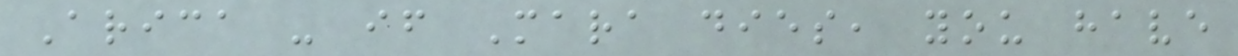Arica - if Mara dies, you have
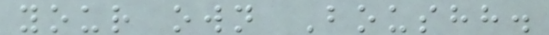your own Boushh.
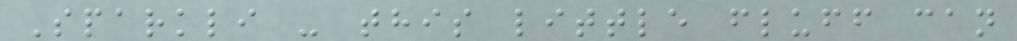Sparkli - this little fluff can
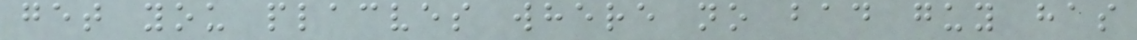get you placves where no bad guy has
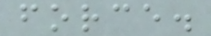force.
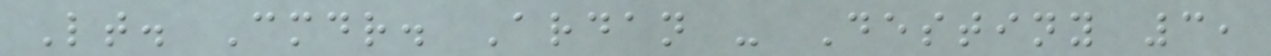Lt. Cmdr. Ardan - Destiny 3,
